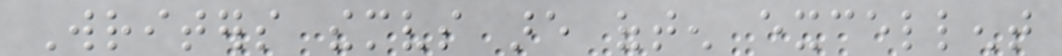Writers themselves are often excellent
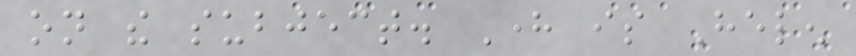on the subject. Here is Helen
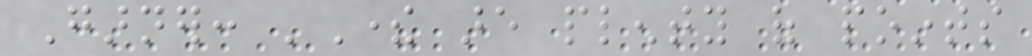Garner: 'There are plenty of points
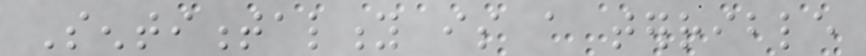Sentimentality is a terrible
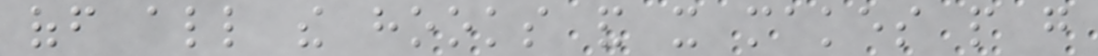off all the hooks and it makes people go
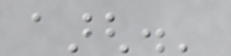aargh.'
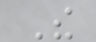The
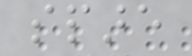spare
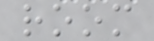room
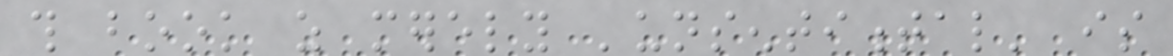this book as merely 'unsentimental' is
